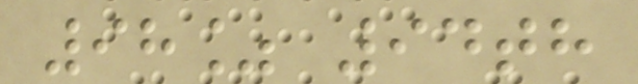98% 94th
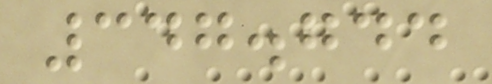347.744
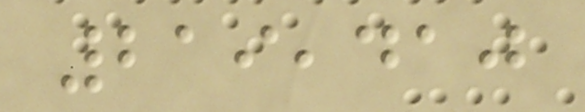219,410
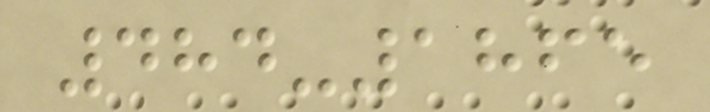484-1865
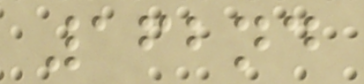162nd
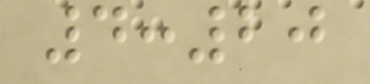4:20
